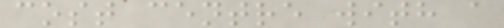cost centre with a
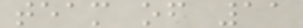team of 11
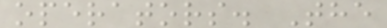operators. The
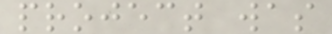project was
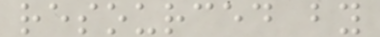resourced by
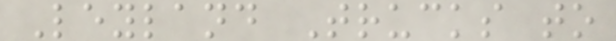Leyland Trucks to
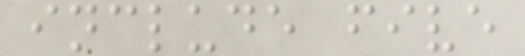include five
